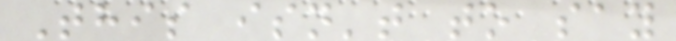This isn't to say
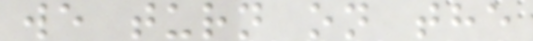we turn on the
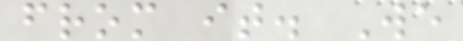from it. We
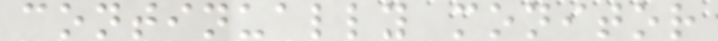continually monitor
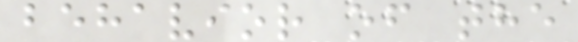behavior of the
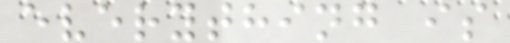everything is
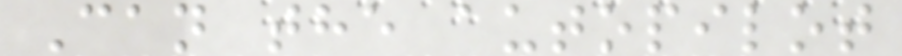Can the autopilot
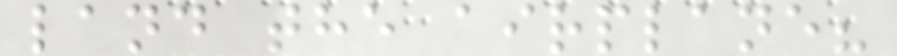land the airplane?
